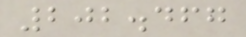202.467
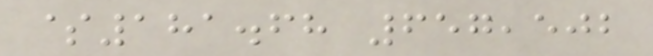$181.68 657,502
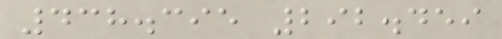438.395 292.459
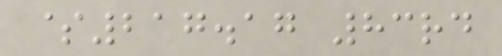$217.17 83rd
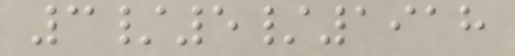3/5/1918
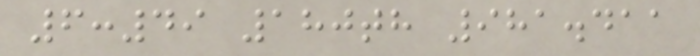6:49 180th 981.411
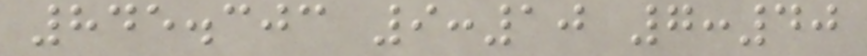845.303 9:10 7:40
